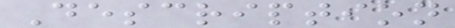Description
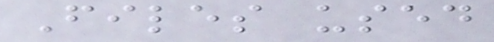Files used
